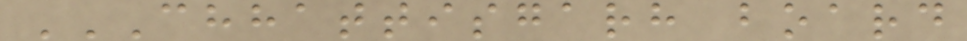CHHATTISGARH BOARD
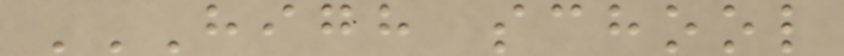HIGH SCHOOL
